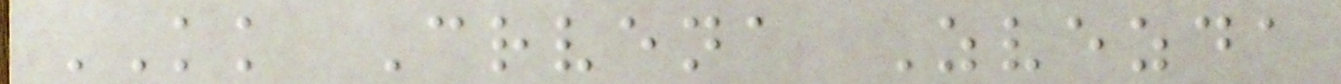KK Crvena Zvezda
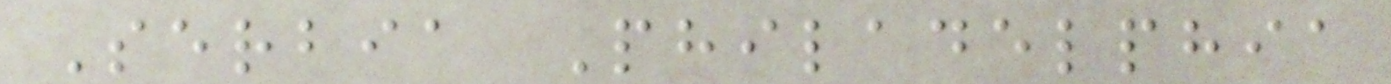Serbia Philadelphia
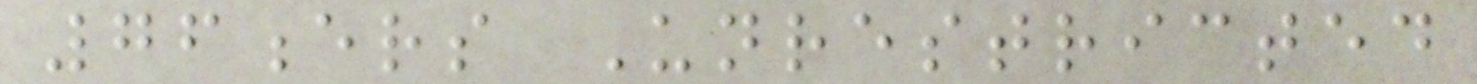76ers Unrestricted
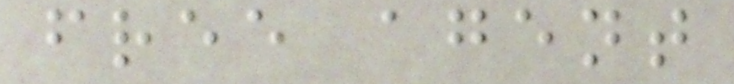free agent
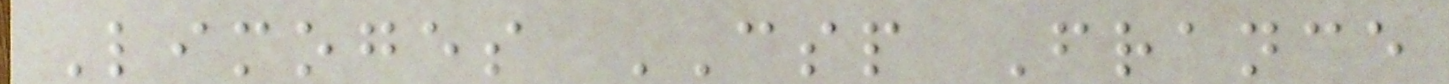Limoges CSP France
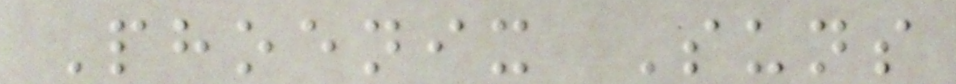Phoenix Suns
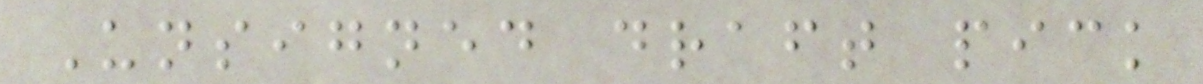Unsigned draft pick
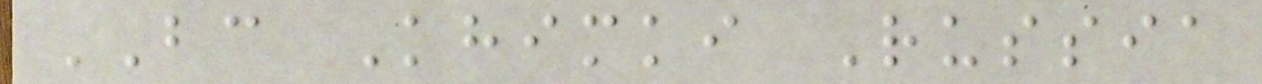BC Khimki Russia
